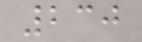230
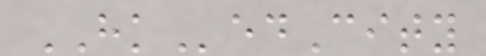HKedCity
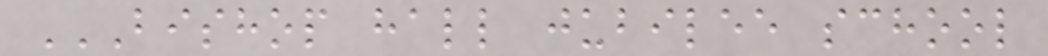BISHOP HALL JUBILEE SCHOOL
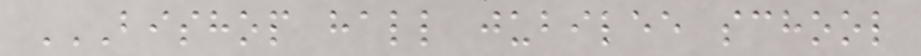BISHOP HALL JUBILEE SCHOOL
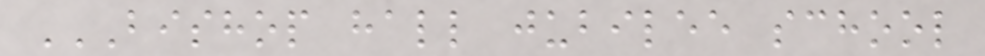BISHOP HALL JUBILEE SCHOOL
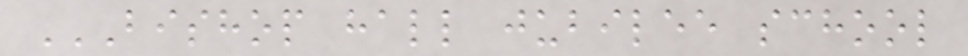BISHOP HALL JUBILEE SCHOOL
